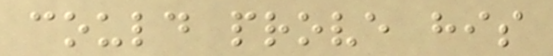could prove his
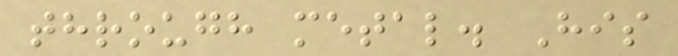through metal. His
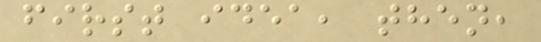first idea, then,
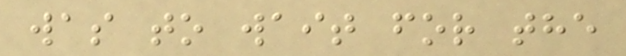was to wait for the
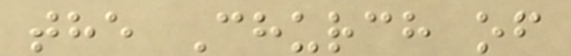the Church of
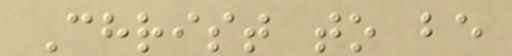Christ to be
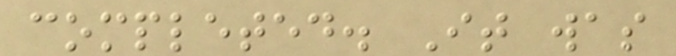completed. It was
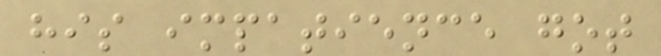his impatience got
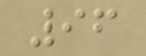96
